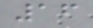16
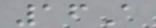16A
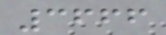3666
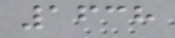1638
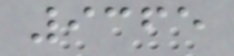9365
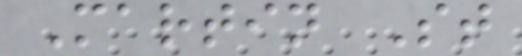Martin St
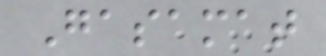Gasamat
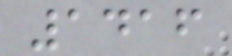1416
